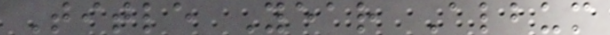Title Year Album
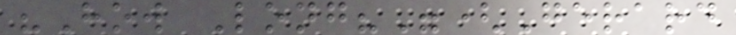"How Long?"(Gerard
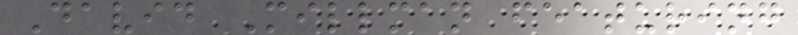David Millman featuring
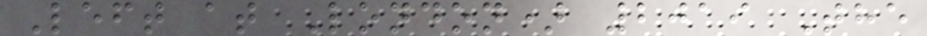Left at London) 2019 The
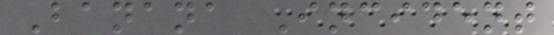Banana Incident
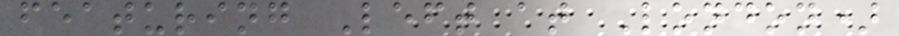featuring Left at London)
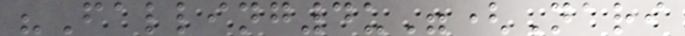"Falling4u"(Nari
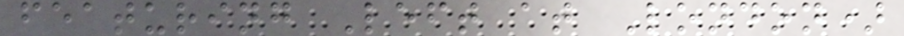featuring Left at London)
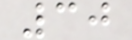30
